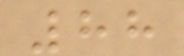88
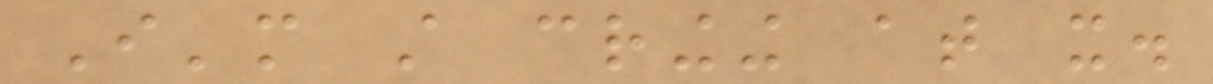I'm still cringing at it.
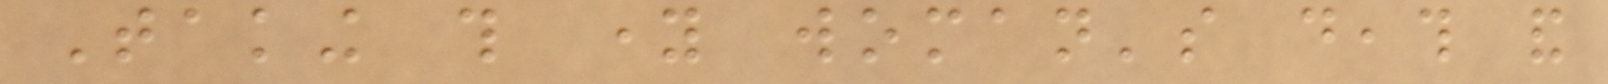Taking this young woman's death and
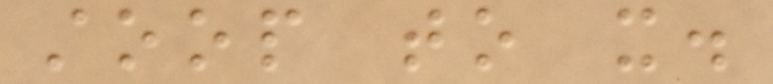stoop to it.
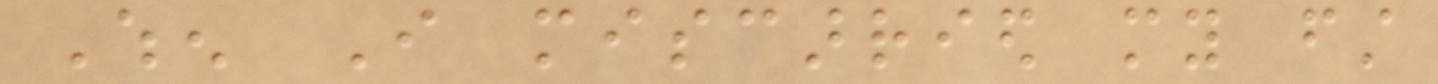When I miscarried my first
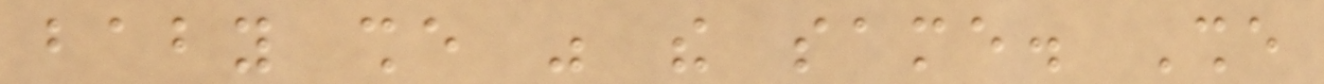baby she was the same. She
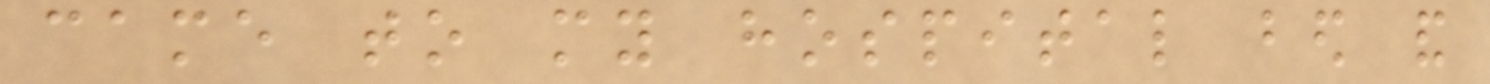came to my hospital bed and
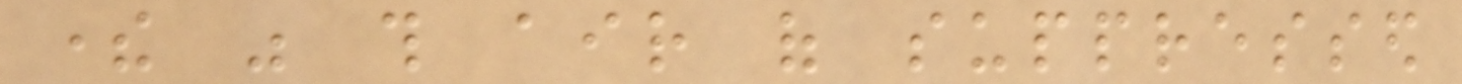there was this air of suppressed
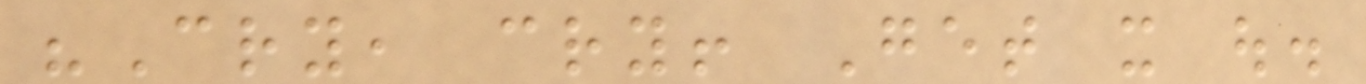"Cry, cry! Get it out.
